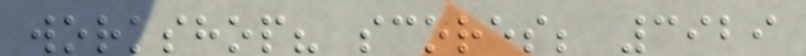workshop? scores; 3929
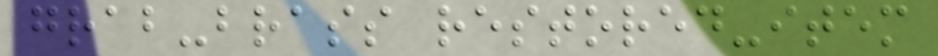grab-brass restored-item
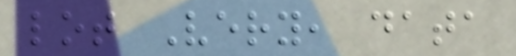lot Very, data
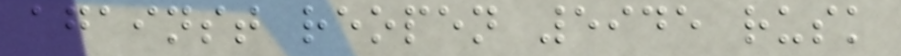against reopen 5945 rusk
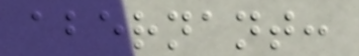abernant:
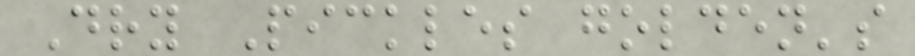Dry Pickles golden's
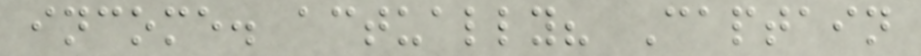income. actually? Captain
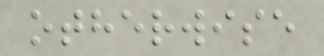otherwise
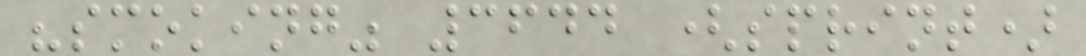"smoking" 3644 (sprint)
